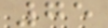75
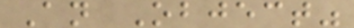An Object"
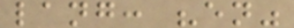lang: "en"
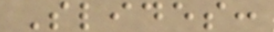Slides:
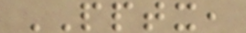PPTX,
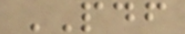PDF
